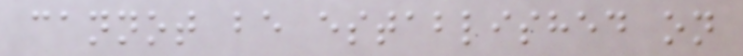cannot be established on
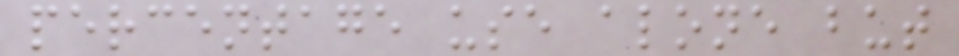percentage use alone but
